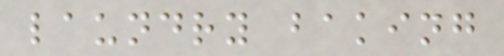laundry baking
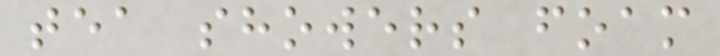tea showers foam
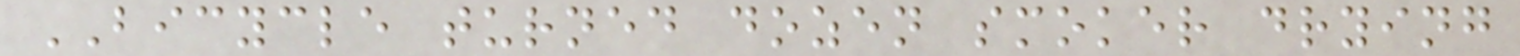BICYCLE turned dozen smoker drying
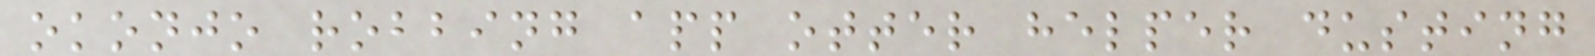okonjo robbing app otter helper dusting
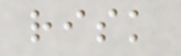risk
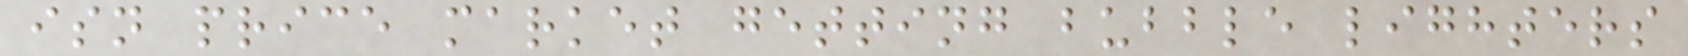isn price market getting bubble lighters
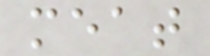meat
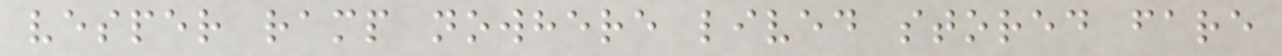vesper ramp nowhere lived stored fare
